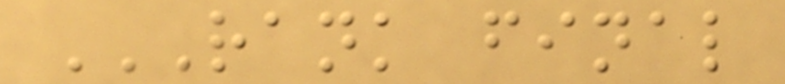RANK FINAL
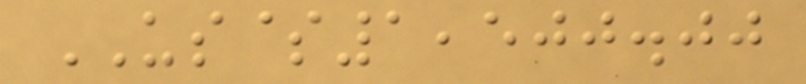US$1,500.00
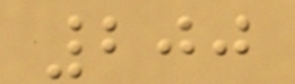200
